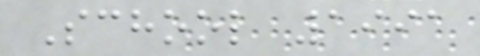School 1991
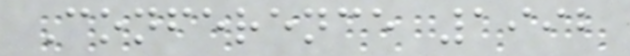Conference 1992
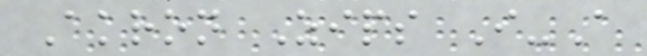Akron Zips I-A
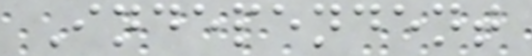Independent
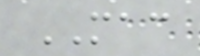MAC
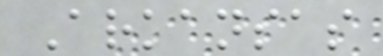Arkansas
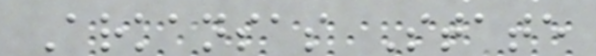Arkansas State
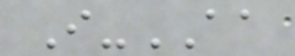I-AA
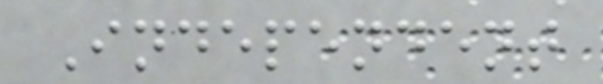Independent
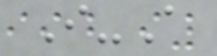I-A
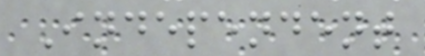Independent
